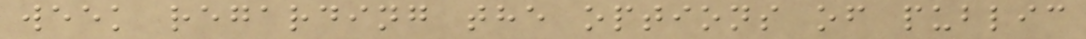week regarding the options of public
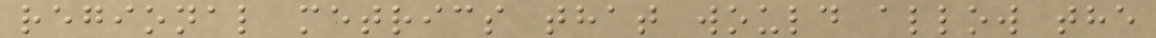regional metrics that would allow the
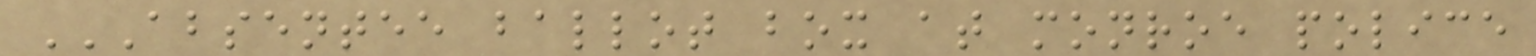ABSENTEE BALLOT BOX AT MONROE POLICE
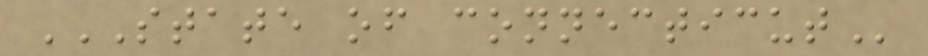STATE OF CONNECTICUT
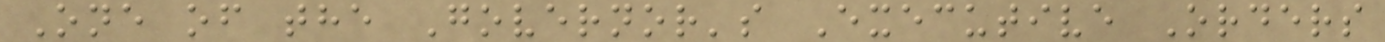One of the Governor's Executive Orders
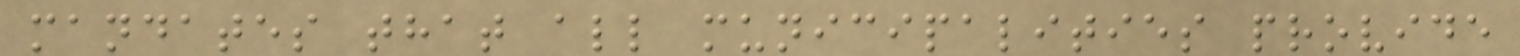mandates that all municipalities provide
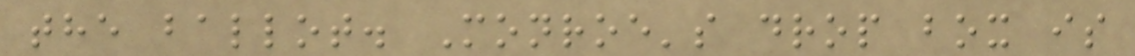the ballot. Monroe's drop box is
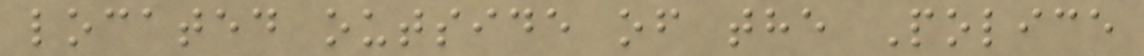located outside of the Police
